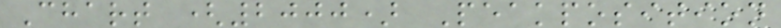Chart (2000) Peakposition
